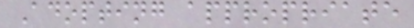Adopting appropriate
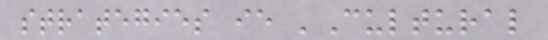strategies ie 'Cultural
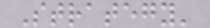Strategy'
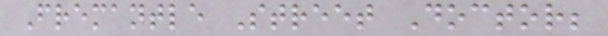Fremantle Street Doctor;
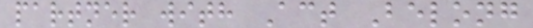partner with Act Belong
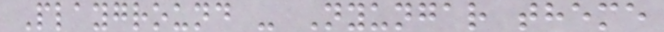Playground - Nyungar theme
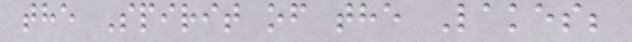the Spirit of the Lakes;
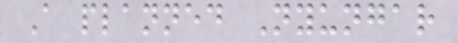A planned Nyungar
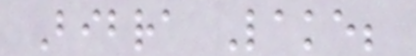Bibra Lake;
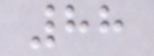88
